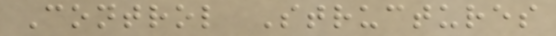Control Structures
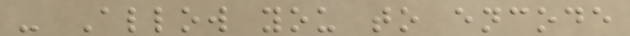- Allow you to encode
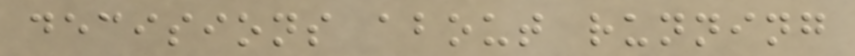decisions about running
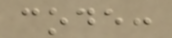code:
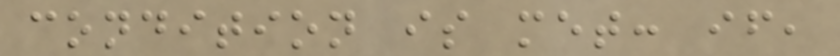condition is met: if,
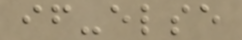if-else
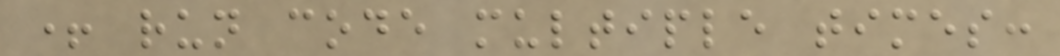+ run code multiple times:
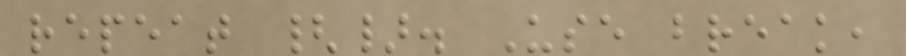repeat {}. Use break,
